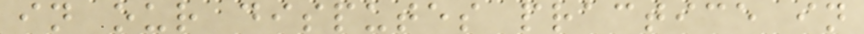in our disputes practice in
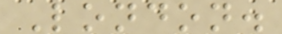London.
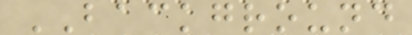BACKGROUND
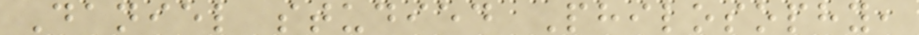Daniel studied Philosophy,
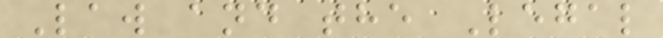Law and the Legal
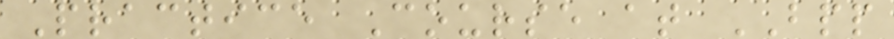Practice Course at BPP
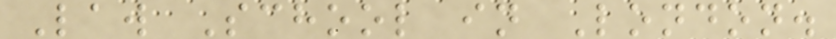Law School in London.
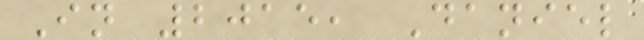In 2015, Daniel
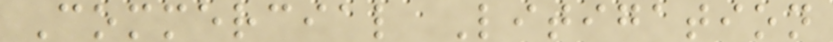Commercial Litigation
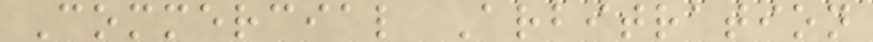Commercial Arbitration
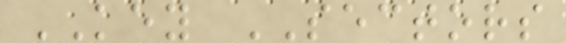KEY SECTORS
